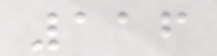116
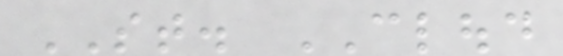ST. CLOUD
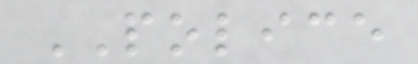POLICE
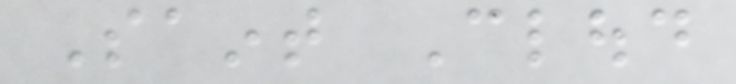Saint Cloud
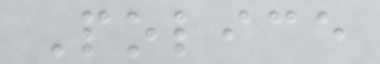Police
